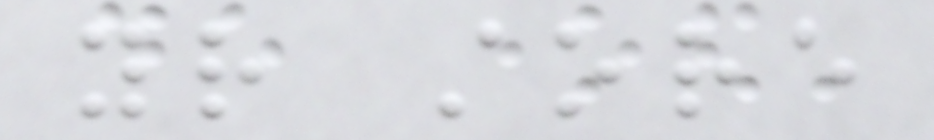your store
